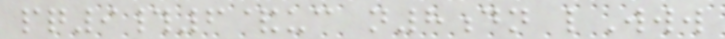pq9#6&uc n8dn lWww
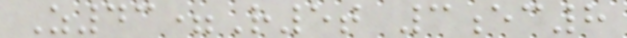Z43=R5t 3ec8
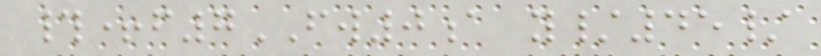#+f7FW0a y/45/
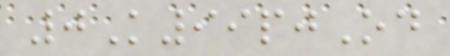0K99pjOd
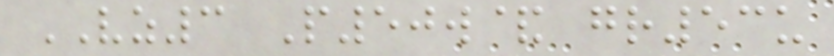VZ3 P50w& gr53u
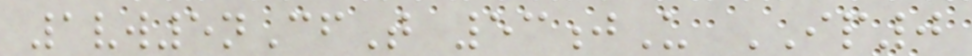1vw5nCfT 53jU IP0
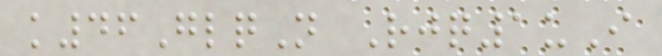k46GlqN Rjq1uI
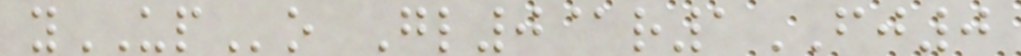yUPo Gl0@r1FJ0
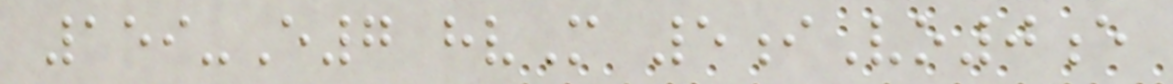159-E7 hvM 5iVo0e
